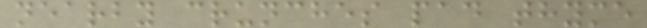nearby crunches pad thyme
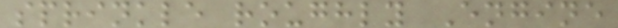sprinkle roughly Engine
